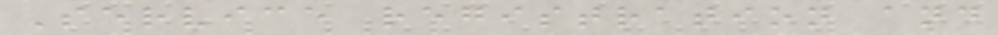Service registration and
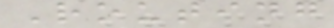Routing
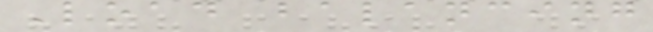Load balancing
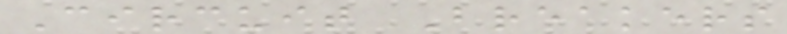Circuit Breakers
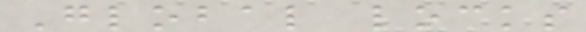Global locks
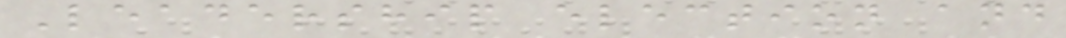Leadership election and
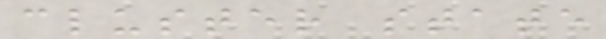cluster state
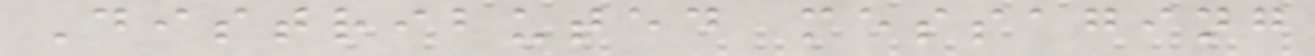Distributed messaging
